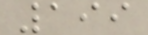199
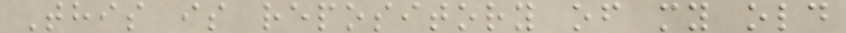This is repository of my old
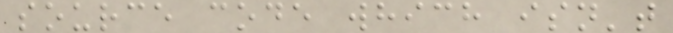source code which isn't
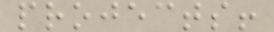projects!
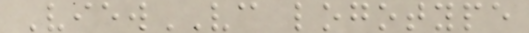ViewVC logotype
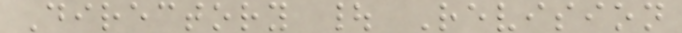Directory | Revision
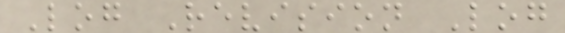Log Revision Log
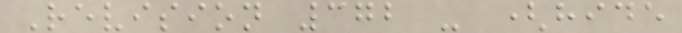Revision 372 - (hide
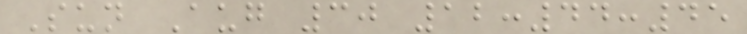Sun Aug 30 12:44:45
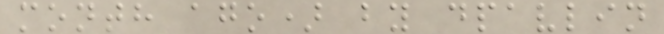month ago) by dpavlin
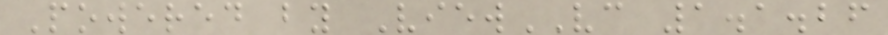Powered by ViewVC 1.1.26
